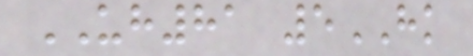UH81 5HK
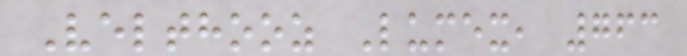Velthooz Lumex, 763
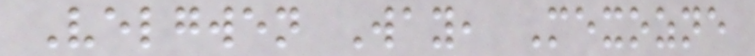Velgwen Way, Mexozne
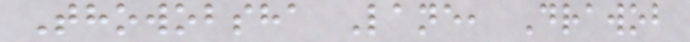Thowobsha Lane, Drawob
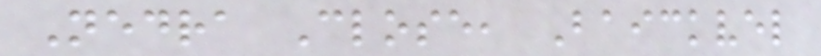Nedra Close, Baickvel
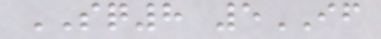SQ8 5IF
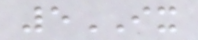5IX
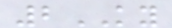2KY
